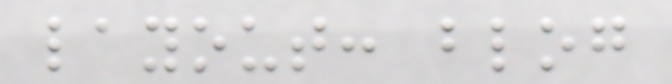layout: blog
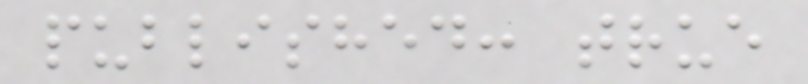published: true
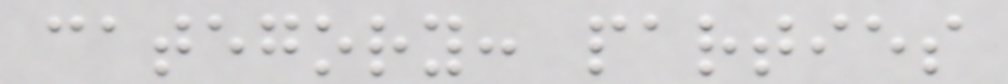category: parties
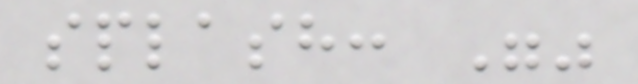splash: ""
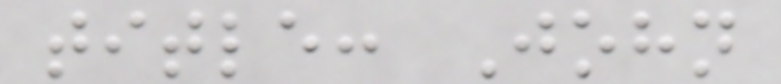title: John
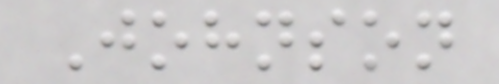Johnson
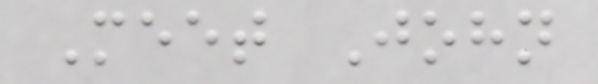Meet John
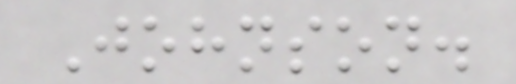Johnson.
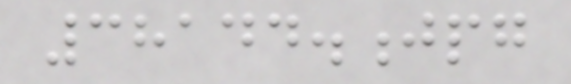38144.jpg
